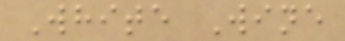White Wine
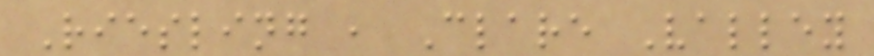Riesling , Clare Valley
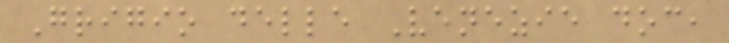Grigio delle Venezie doc,
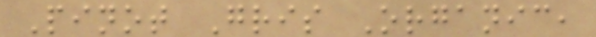Pinot Gris Organic,
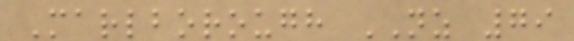Marlborough NZ 79
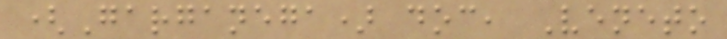(Garganega) doc, Veneto
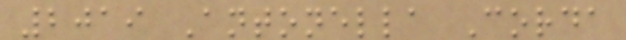2019 Antonella Corda
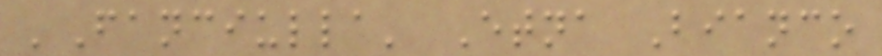'Fanciulla' Etna Bianco
